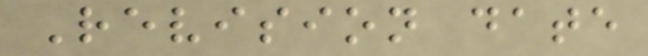Revision date
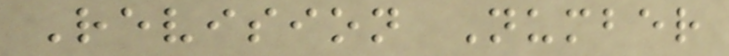Revision Number
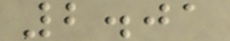2.01
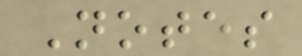Notes
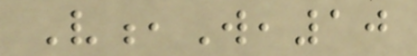V,W,10
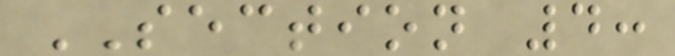SECTION 4:
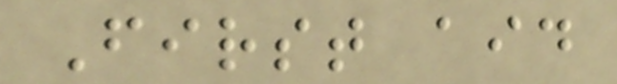First aid
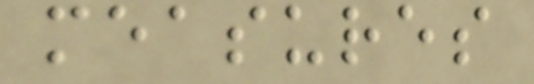measures
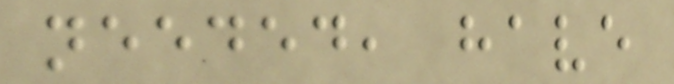needed, have
